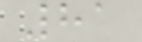81
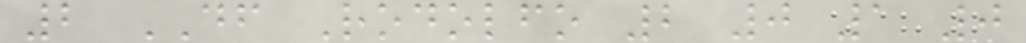2 DF Rodolfo 2 0 1 0
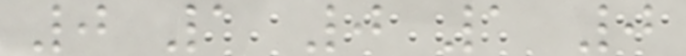0 1 0 1 0
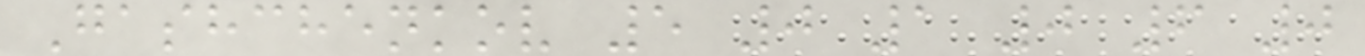Gashchenkov 5 0 1 0 6 0
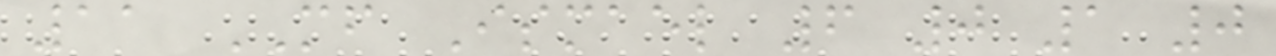11 MF Ismael 6 0 1 0
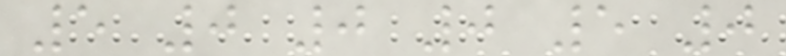5 0 0 0 5 0
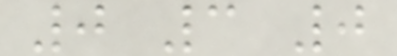0 3 0
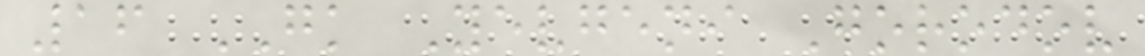16 GK Yevgeni Gorodov
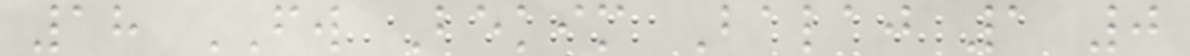18 FW Bekim Balaj 1 0
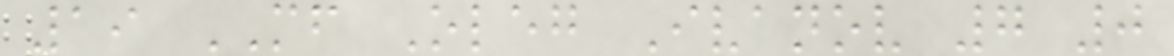19 MF Oleg Ivanov 7 0
